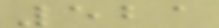521
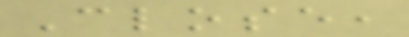Close,
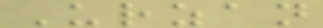Urzan
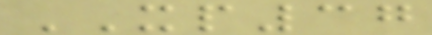XP37
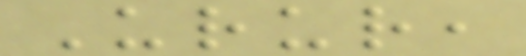Urur,
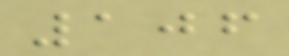106
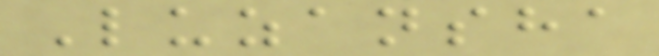Luzansha
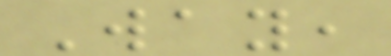Way,
